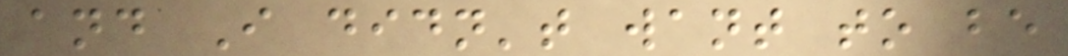and I didn't want to be
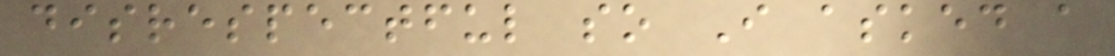disrespectful so I asked a
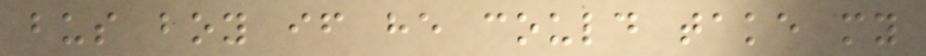bus boy if he could take my
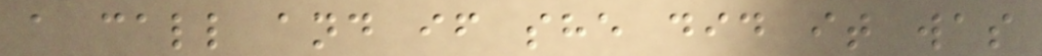a call and if she did it was
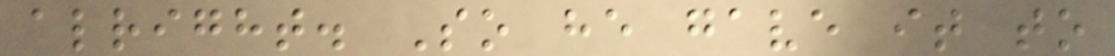alright. So he gave it to
